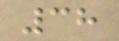38
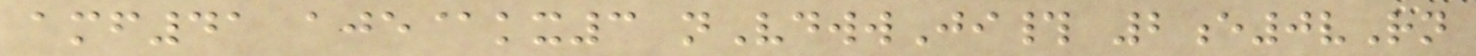amf41 aje@kx3 nVdwwJi# 2e0vRn
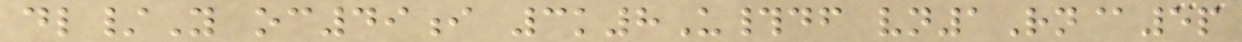dl/Y oc49i 3k8U#df vn1Rn@5p
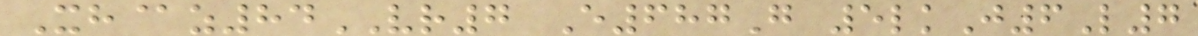Xh@z84VR7 E687G 5lkJ6L7
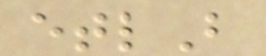etlB
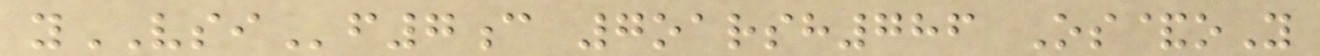yVSIf7c 7oarsh786 Os&oY
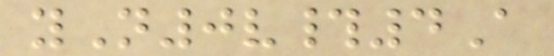yN0v#4A
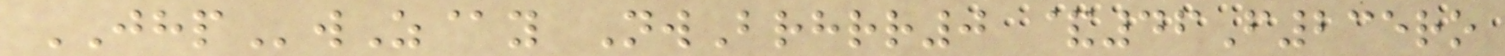JHPwZ@y NwBrhrr0 &46F235ro
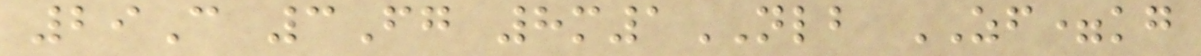29C 3Fg 8m1NLB ZF=kg
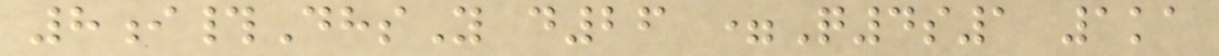8i#DhsY d26 =Q4s1 1ka
